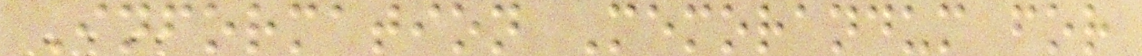Information Memorandum for
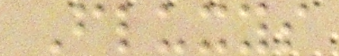Fluxys
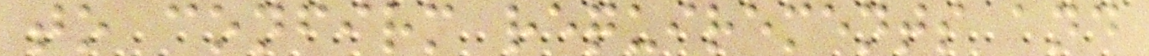to confirm requirements and
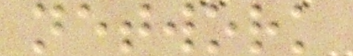network
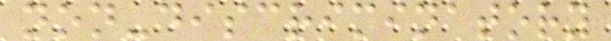non-discriminatory
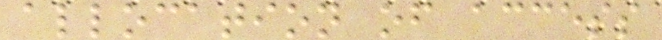allocation of access
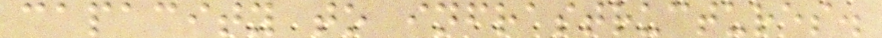capacity to infrastructures.
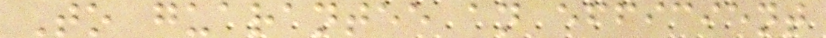To guarantee an efficient
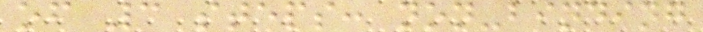of 3 steps: non-binding
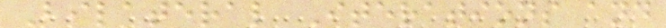Bilateral Iterations and
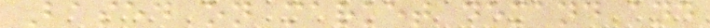Based on market demand and
